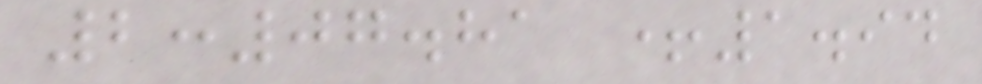2:07.81 +1.94
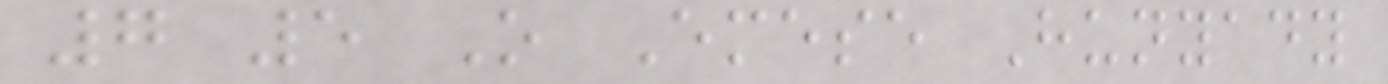7 5 O Emese Hunyady
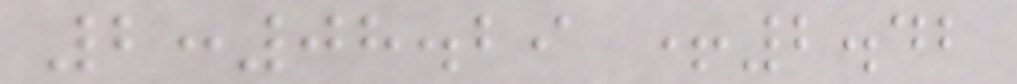2:08.29 +2.42
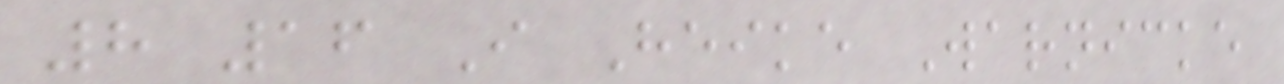8 16 I Heike Warnicke
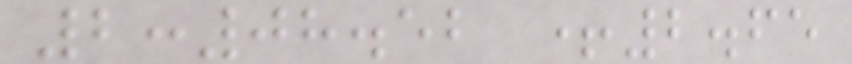2:08.52 +2.65
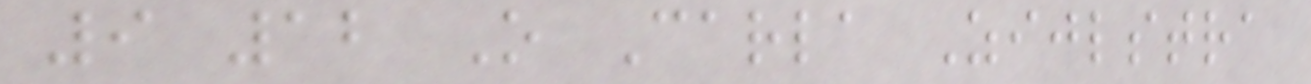9 12 O Carla Zijlstra
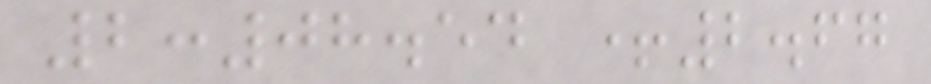2:08.54 +2.67
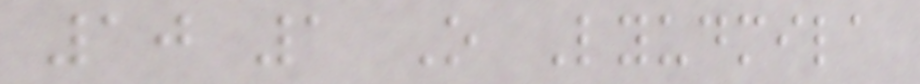10 1 O Lyudmila
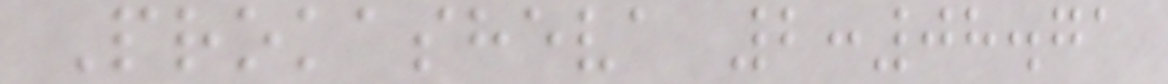Prokasheva 2:08.71
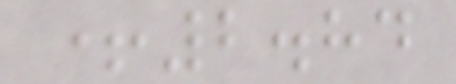+2.84
